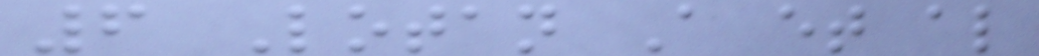6 Lotan A et al
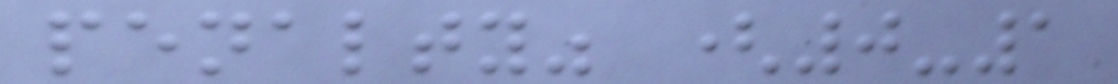penalty" (0-1
